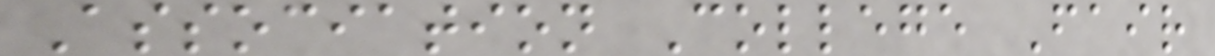Association College Fair
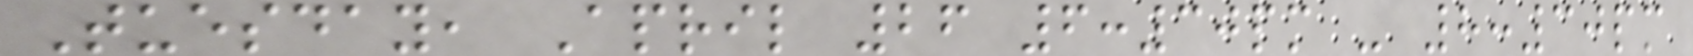Tuesday, April 26 6:30pm - 8:30pm
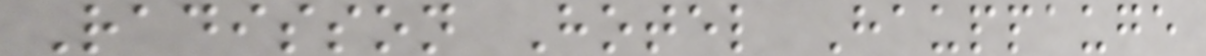Radisson Hotel Hauppauge
